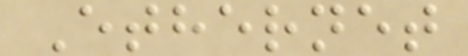Ethernet
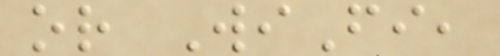or WiFi,
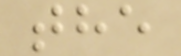the
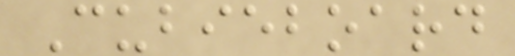Cubieboard
